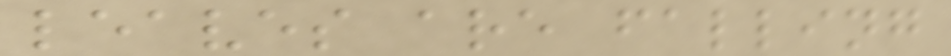leaves are falling
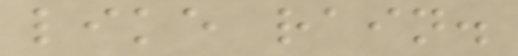like rain.
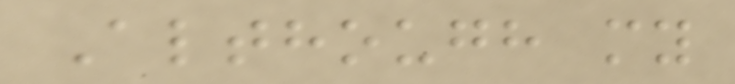Although my
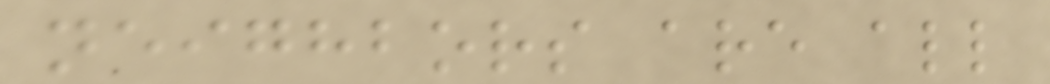neighbors are all
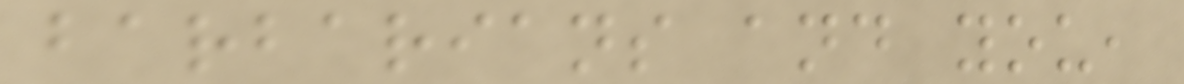barbarians and you,
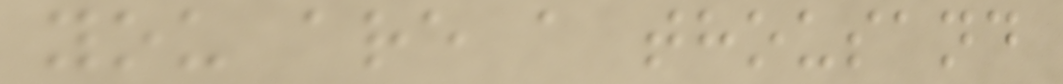you are a thousand
